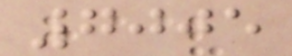7005
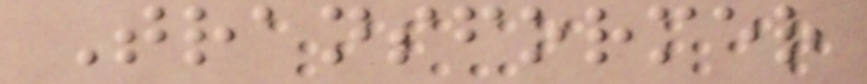Transformer
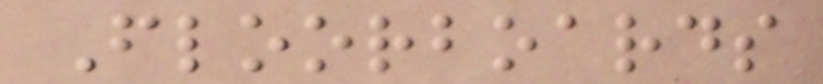Floorboards
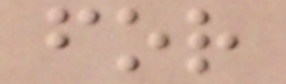for
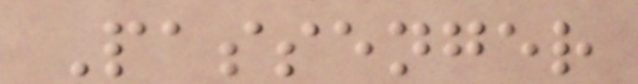Passenger
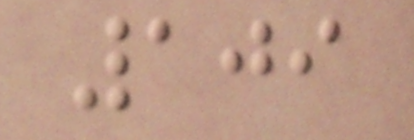109
